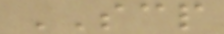SCP
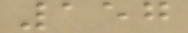157
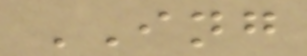ING
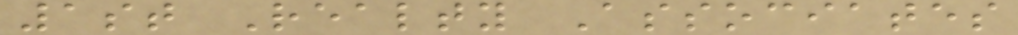1st Realty Associates
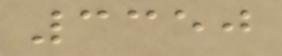3350
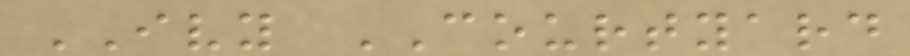IVY COURTYARD
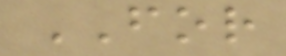FOR
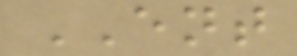ENT
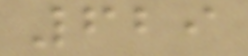629
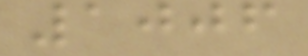1006
